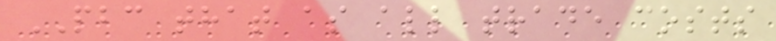PBC that as all trade costs
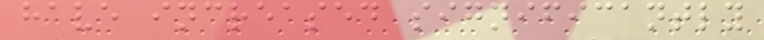have increased significantly
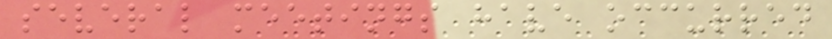several meetings have occurred
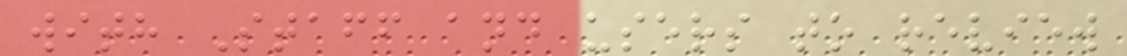with Staff and users to review
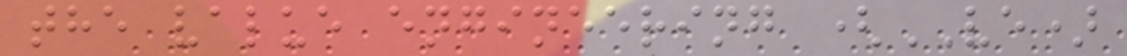the value engineering (VE)
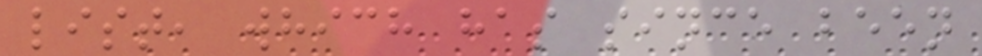list, which has since been
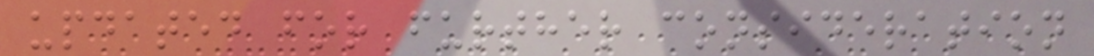updated for further consideration
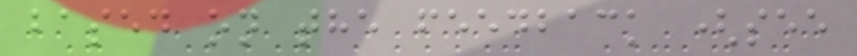based on the feedback (see
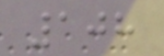108
